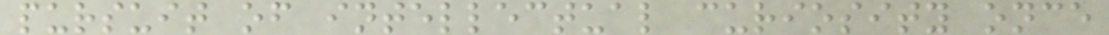pursuit of intellectual curiosity once
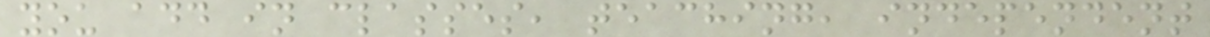you add in classes, teaching, independent
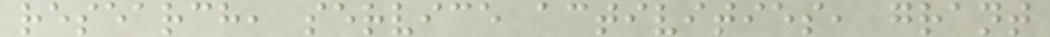research, service activities, grant
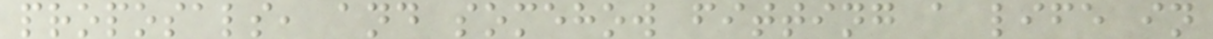proposals, and somehow fitting a life in
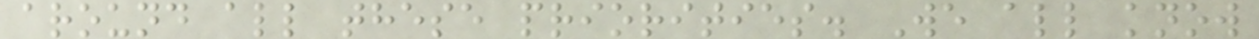around all these priorities. We all know
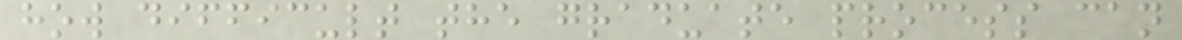how difficult the graduate process can
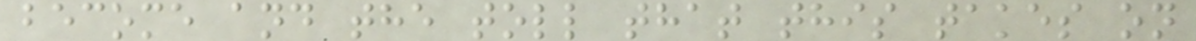become and the toll that this takes on
